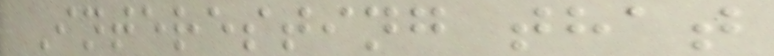Interesting that
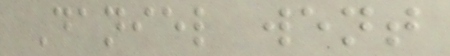Daniel went
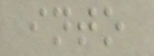into
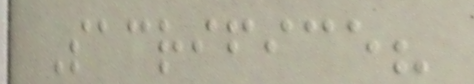Sacrifice?
